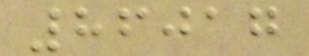86017
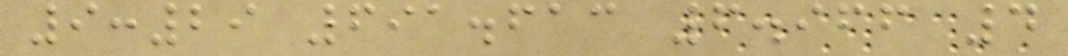9:29 691.613 6.966 4
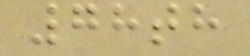78th
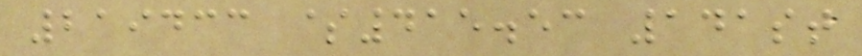219433 $415.53 141st
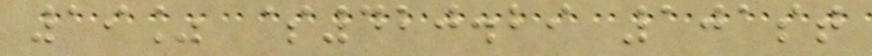19% $420.29 101st
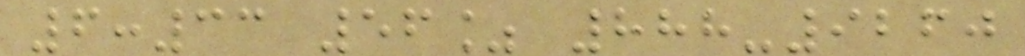6:33 56% 888-9260
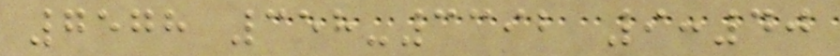7578 358-3392 9:40
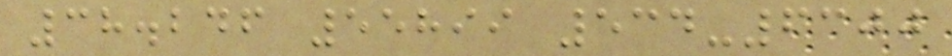38.246 55899 534-6300
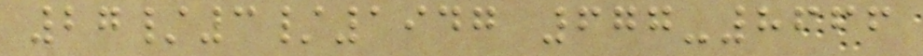27/3/1947 677-8666
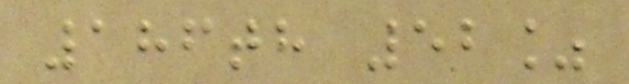186th 52%
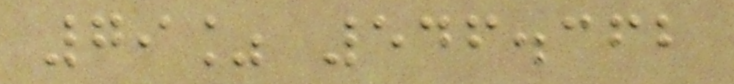79% 546.362
